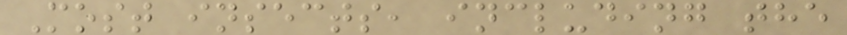Most insects, including the
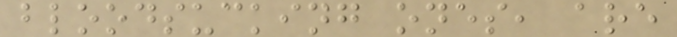bloodsucking ones, are
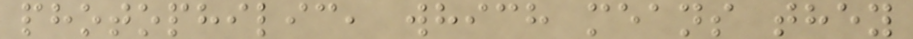photophilic, which means they
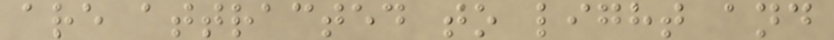are attracted to light and
